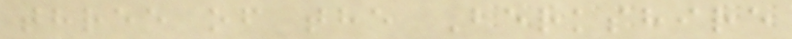three of the Berkshire
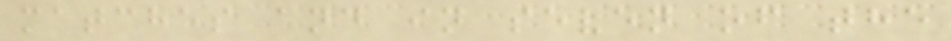matches and in seven of the
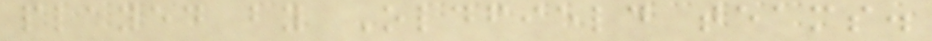played by Oldfield teams.
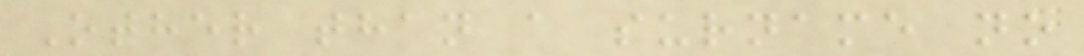Other than a surname no
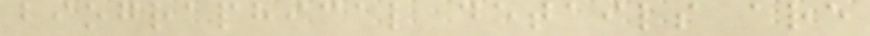biographical details are
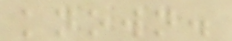known.
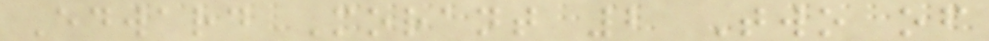Edward Morant 2 Two of
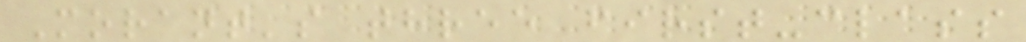Morant's three first-class
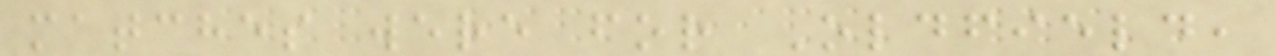matches were for Oldfield,
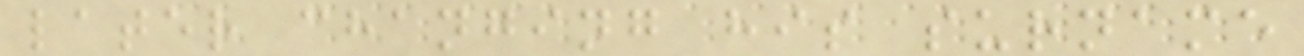later changing his surname
